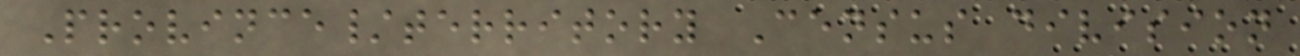Province/territory Census division
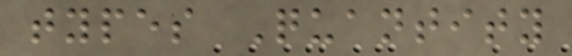types Quantity
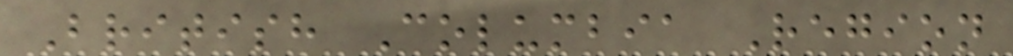British Columbia Region
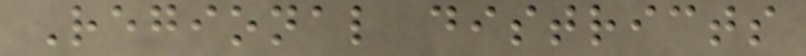Regional districts
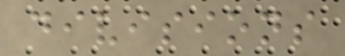divisions
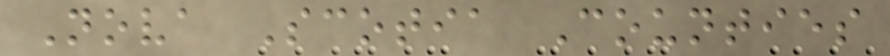Nova Scotia Counties
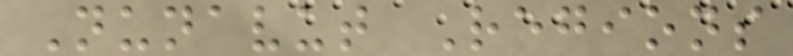Nunavut Regions
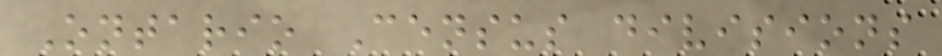Ontario Census divisions
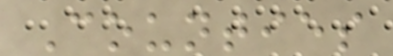Counties
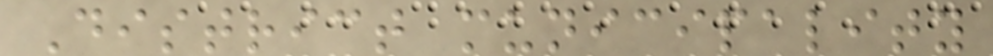District municipality
